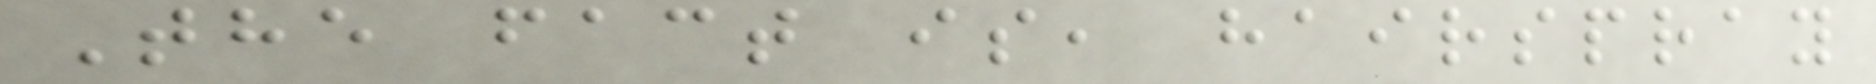The fact is, hairspray
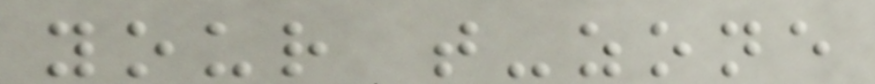your t-zone
